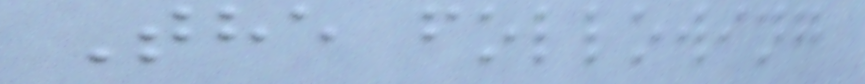The following
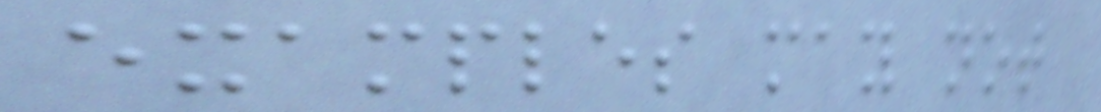examples may not
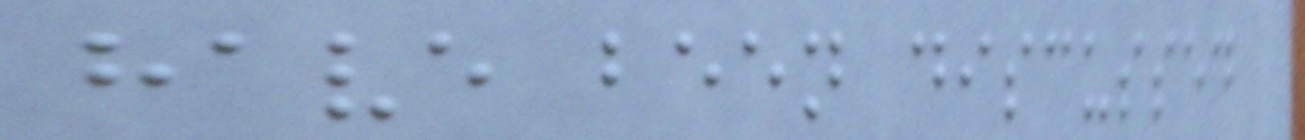have been discussed
